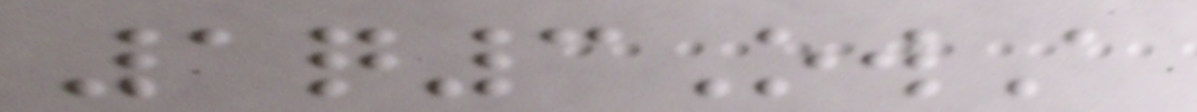1q3OwA
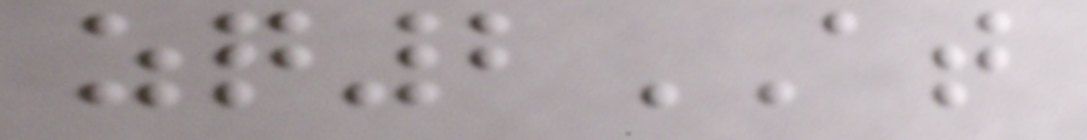zq2AT
